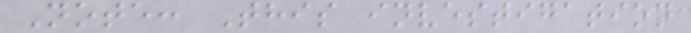Note: This investigation
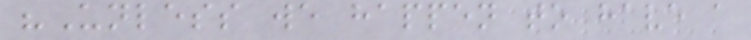"Unless we happen to have a
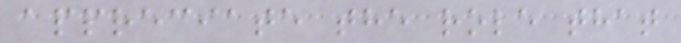appreciate the role that
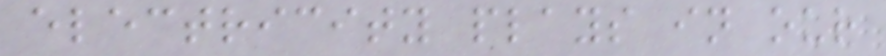electricity plays in our
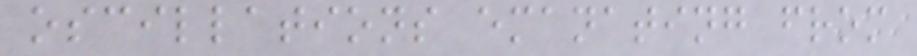oscillations emanating from
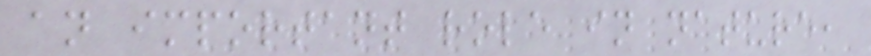an important role in nature,
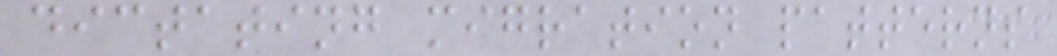dictating migration patterns
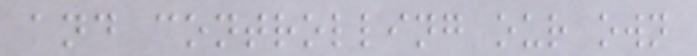and controlling our own
